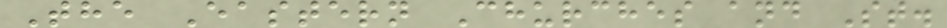The Eastern Churches and St.
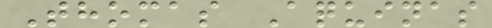Thomas Aquinas
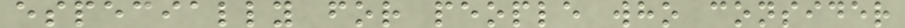especially for people who consider
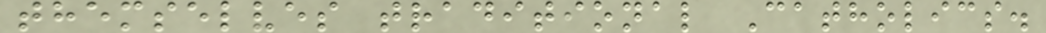themselves traditional Catholics.
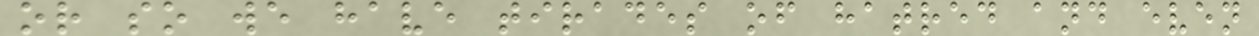or so we have tirades of hatred and even
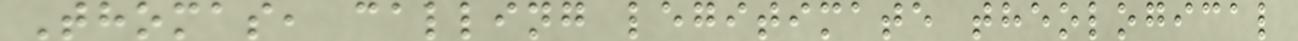Thomas, calling legitimate theological
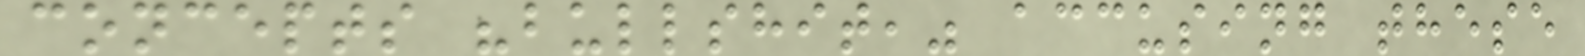concepts "bullshit," accusing these
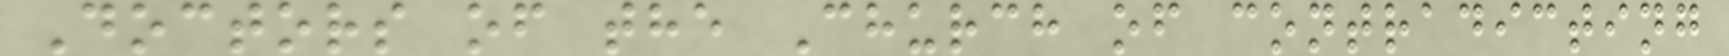Doctors of the Church of contradicting
